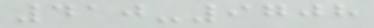410-9708
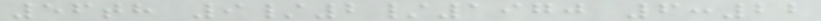56th 9/2/1970 6:22
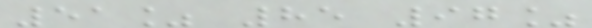51% 85 97%
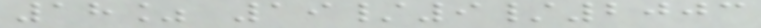18% 19/9/2003
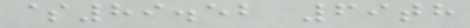$89.52 69th
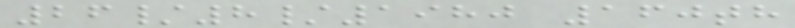26/8/1980 160th
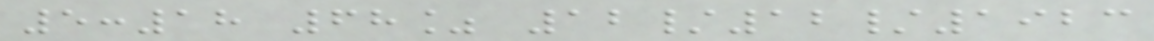5:18 68% 12/12/1923
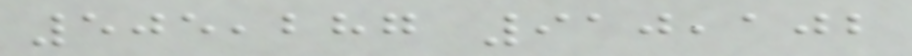505,287 910,102
